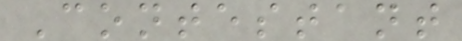Contestant
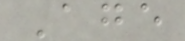Age
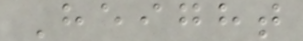Height
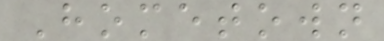Hometown
